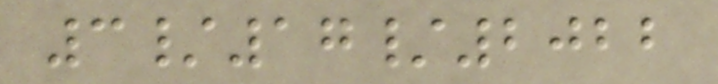3/17/2022
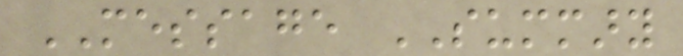MESSAGE SUMMARY
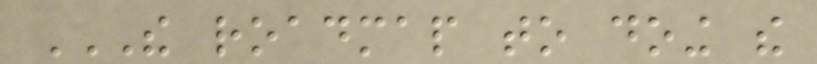THE ROADMAP TO DOING THE
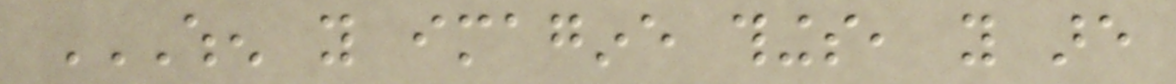WHEN YOU IMAGINE THINGS, YOU ARE
